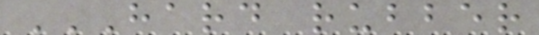HARD RUBBER
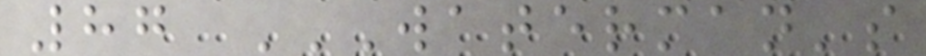87 WATERMAN'S
